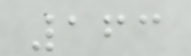163
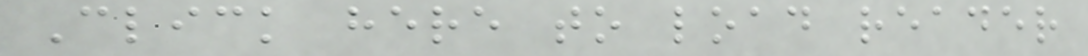Click here to load reader
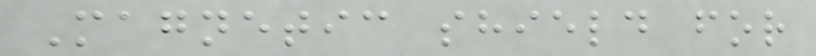Magnetic shield for
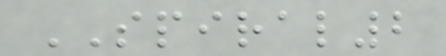SPIRAL2
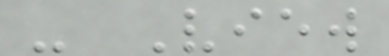- View
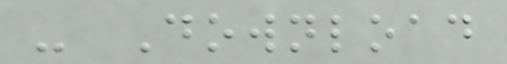- Download
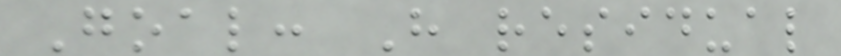Goal: H residual
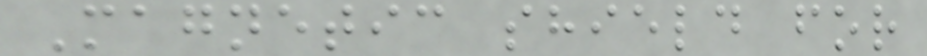Magnetic shield for
